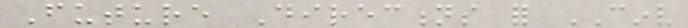Future Directions for CINV
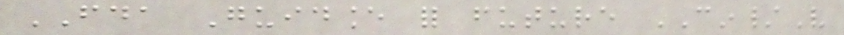FDA Guidance for future CIN/V
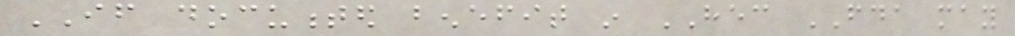IF documented benefit in HEC FDA may
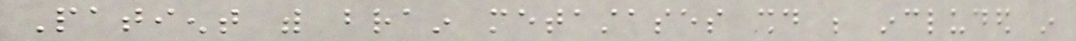Patient with brain metastases should be included in
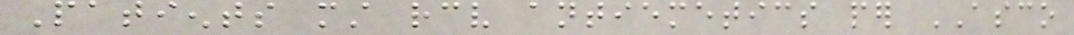Patients must receive antiemetics per ASCO
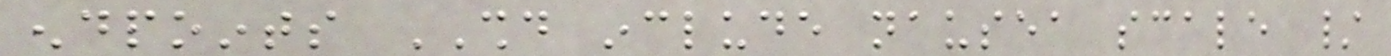endpoints SHOULD include nausea scale /
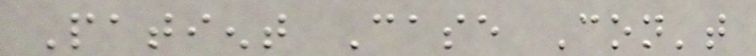Patient Case Con't
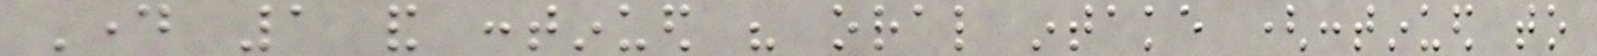Day 1 and continued his oral intake (continued to
